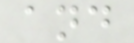and
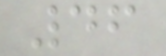46
